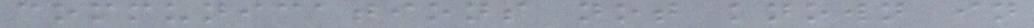communications not known in
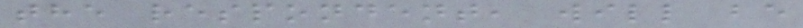the respondent, will be
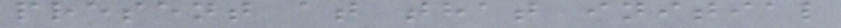present at that initial
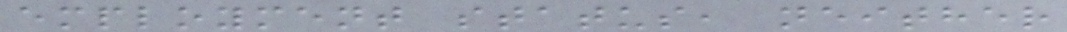employment status, neither
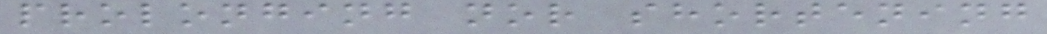prolonging nor shortening
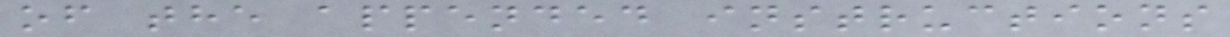of the appended instructions
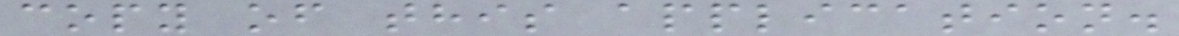copy of this application.
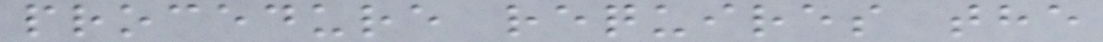procedure requires the
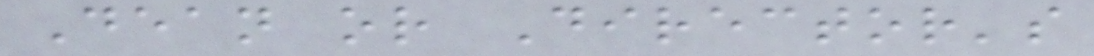Dean or Director's
